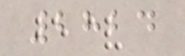2824
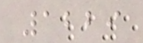1229
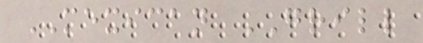MEXICAN GRILL
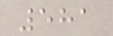581
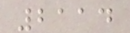2114
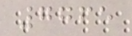7765
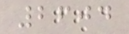2604
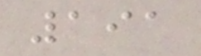191
